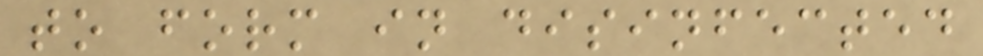to form in disinfected
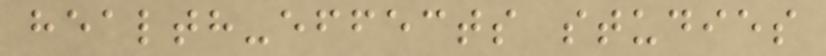health-effects studies
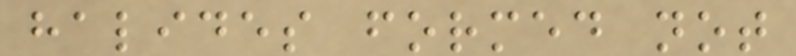halides formed not
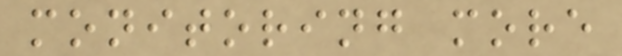monitoring more
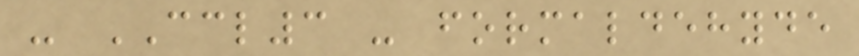- CCL3 - formaldehyde
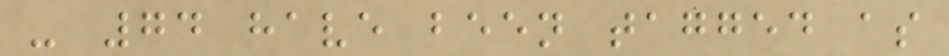- 74 have been tagged as
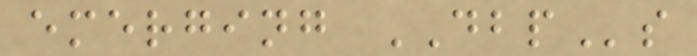emerging DBPs
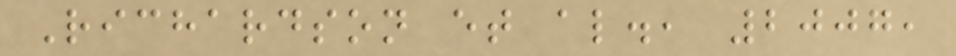Richardson et al., 2007,
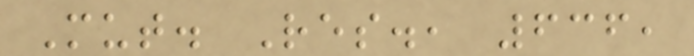Mut. Res., 636,
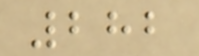282
